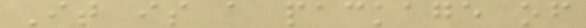It is a package of
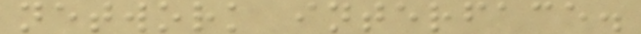network interface.
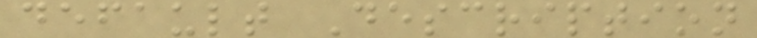default Description
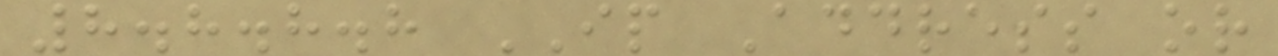8.8.8.8 IP Address or
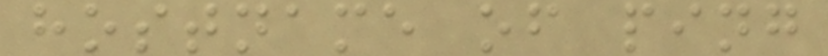hostname of ping
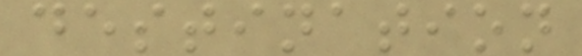destination
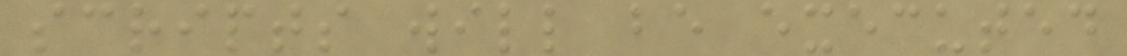scripts will be executed
